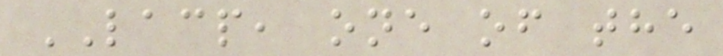LACP, one of the
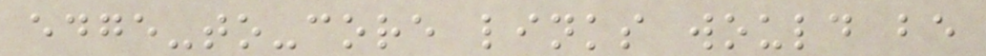edge-to-core links would be
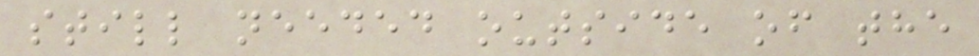still needed outside of the
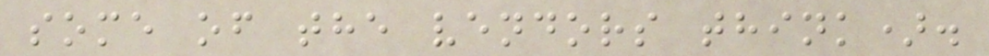some of the vendors think).
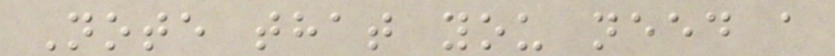Note that you need a
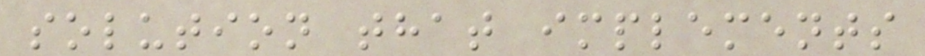solution that implements
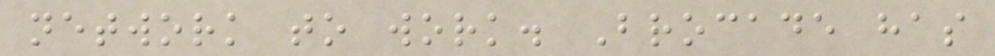network to work. Brocade has
